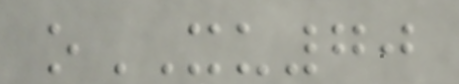oXU70
